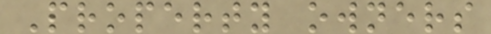Property owners
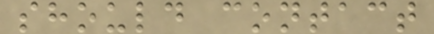should contact
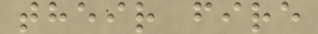their fire
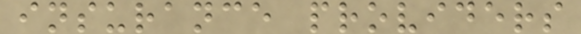insurance providers
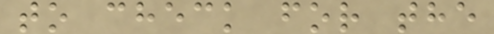to check for the
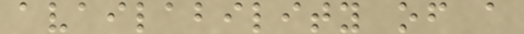availability of a
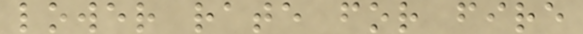lower rate for fire
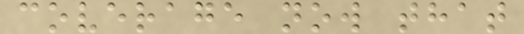coverage now that
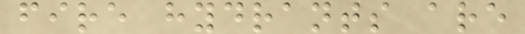fire hydrants are
